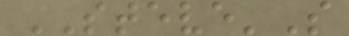STEVE'S
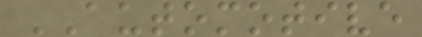AUTOMOTIVE
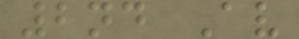2nd Av
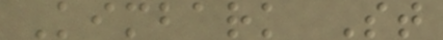Kimbark St
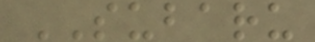SUBARU
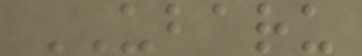UBARU
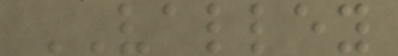VALLEY
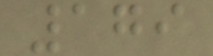179
